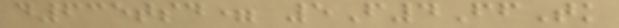d635tsd= 5F4FfTk
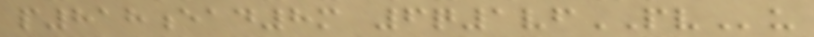p818ead8m 6q1vfPVu
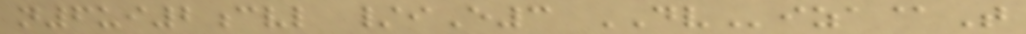n6ui2cvl /iE3 DViza@T
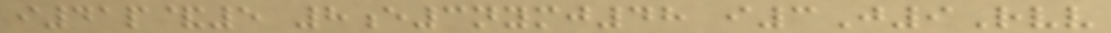i41p&5 8e3nymj48 i3J9Rvv
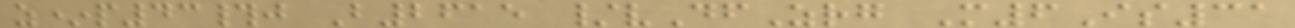z*p43#j B2615 /vDfZrg M6Is31
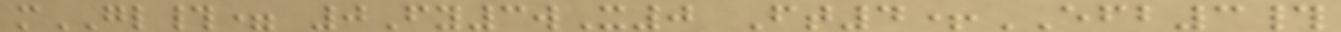mGL#= 0Fy3wX0 Ft4+EFB3#
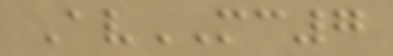AvMC7
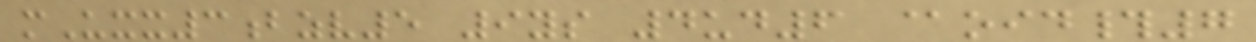mUxx3bzv5 9ys 4ud6 @oid#7
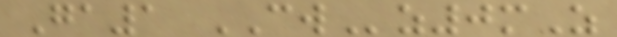Ga1 CWz0mZ
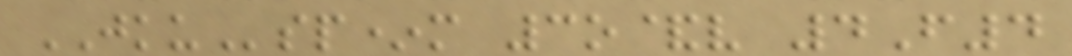JKUsp*m 3o&v 4F4
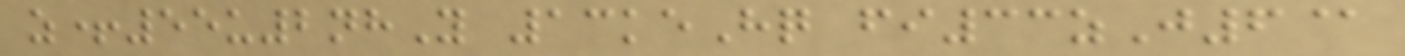z+55u2nhY 13keHq fi33zJ6@
